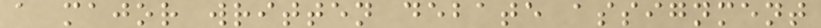a major written debate assignment
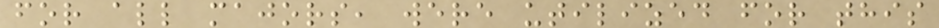for all majors, were utilized for this
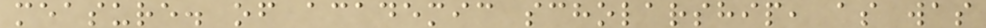measure. of academic scholarship, as was
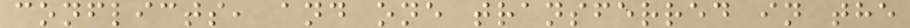conflicts, and one transferred in the
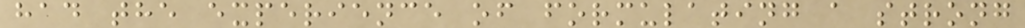had the experience of formulating a strong
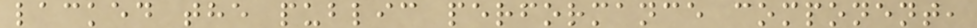lacked the public performance component,
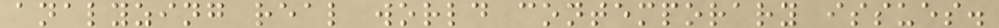analyzing real world contemporary issues.
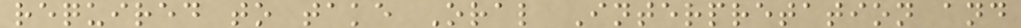required to take Oral Interpretation and
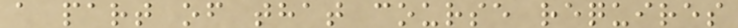a part of that course requires
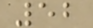52
